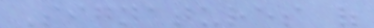Signatures of
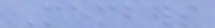Members
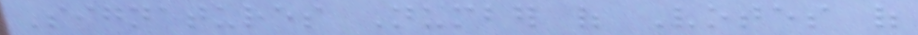Signatures Number of Votes of
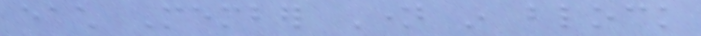each Member Name in block
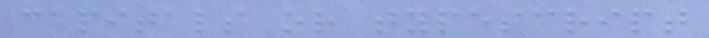capitals or typescript
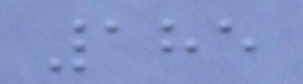185
